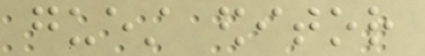guest editor
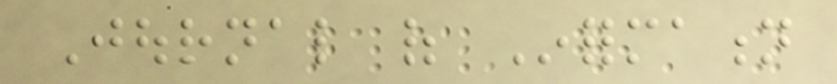Journal of Information
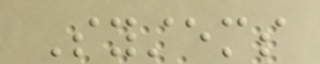Systems
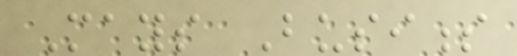Mays Business
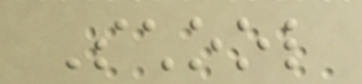School
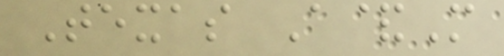Texas A&M
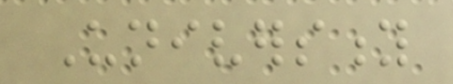University
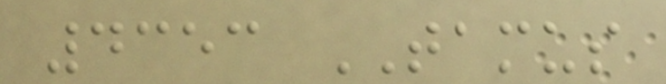4353 TAMUS
